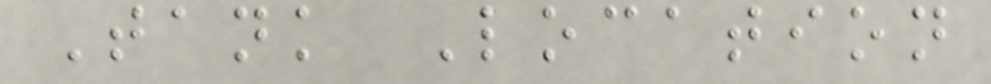Tank Location
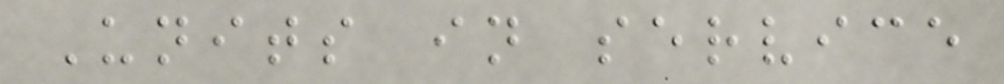Units in service
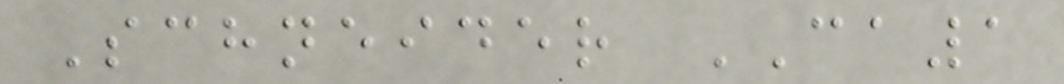Schneider CA1
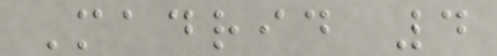Madrid 4
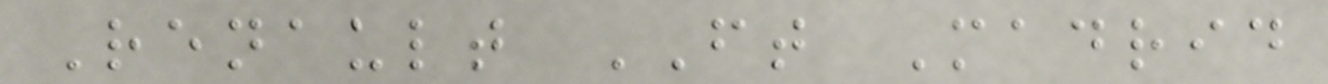Renault FT Madrid
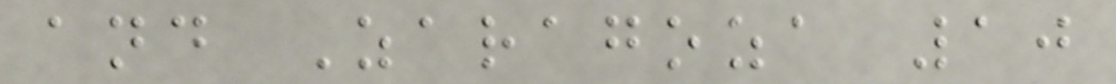and Zaragoza 10
